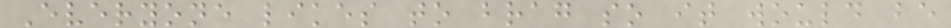Everyone likes to brag so it would be
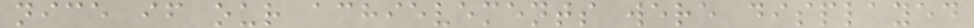nice if our achievements were displayed
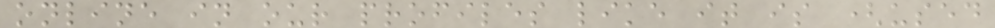online in our profiles like it is (used
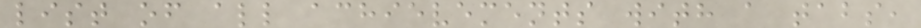list of all achievements with a tabs,
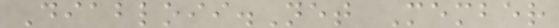Diabloii.Net Member
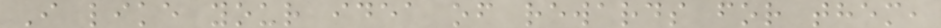I like your idea of rewards for them,
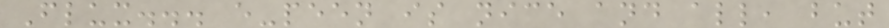Flux... e-peen is nice and all, but
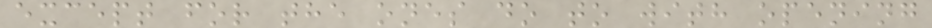except for the ones do to with opening
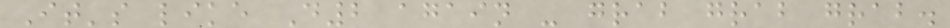It's like D2 again - grab grab grab.
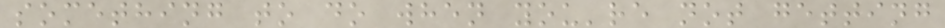something to do when you're not getting
